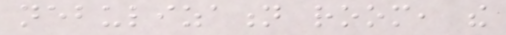nebulization room, the
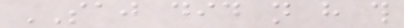SAJ did not have this
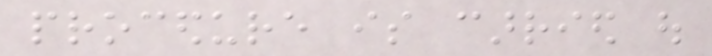procedure is carried out
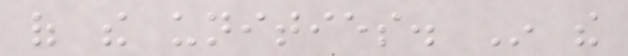of the unities. In the
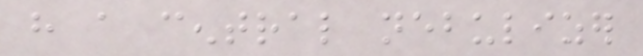have a central nebulizer
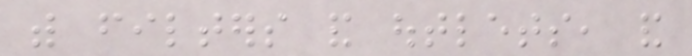with filters and outlets, and
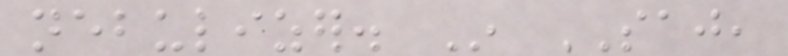nebulizer. In SAJ,
